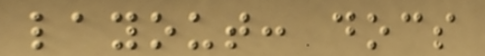layout: docs
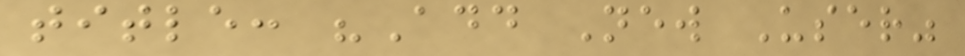title: "Add New User"
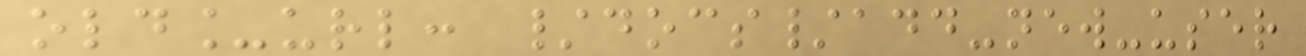old_url: /docs/add-new-user
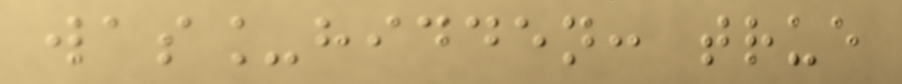was_hidden: true
